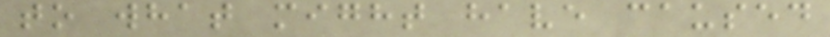to what might have caused
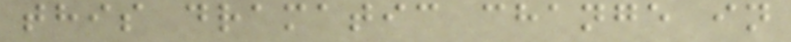this dramatic change in
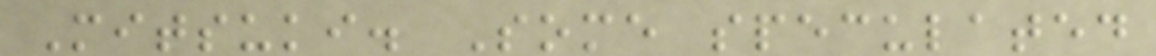Mitsuki. Some speculated
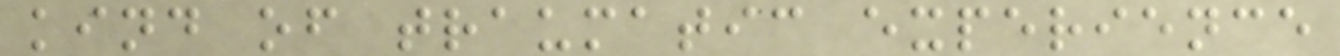kind of traumatic experience
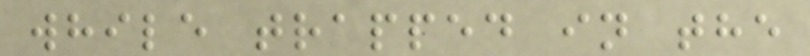while trapped in the
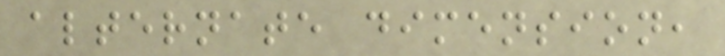alternate dimension,
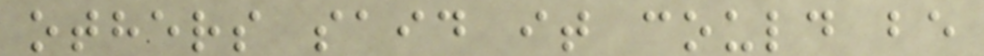others said it could be
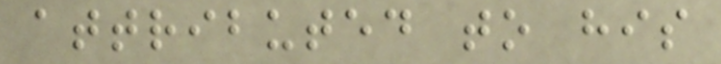attributed to his
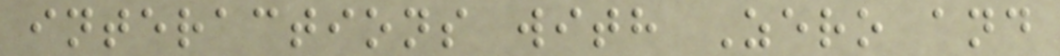interactions with Zero and
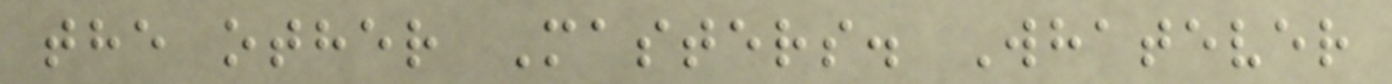the other Masters. Whatever
